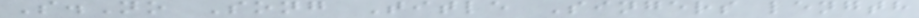S.No Song Title Singers length
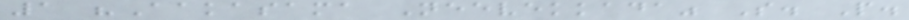1 "Aakasama Neevekkada" S. P.
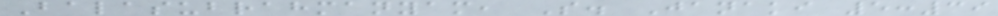Balasubrahmanyam, S. Janaki 5:39
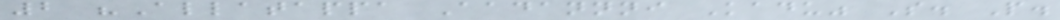2 "Allatappa Aadannni Kadu" S. P.
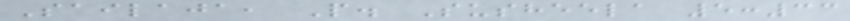Sailaja, P. Susheela 5:33
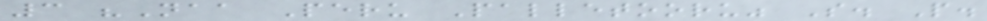3 "Naa Peru Palletooru" S. P.
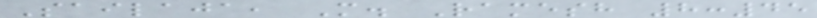Sailaja, M. Ramesh 8:45
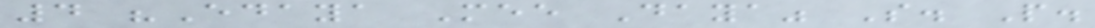4 "Edaya Mee Daya" S. P.
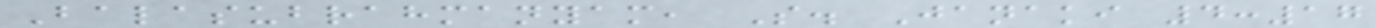Balasubrahmanyam, S. Janaki 4:17
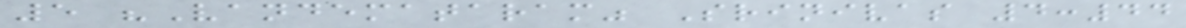5 "Vandemataram" Srinivas 4:44
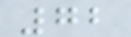72
